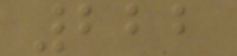222
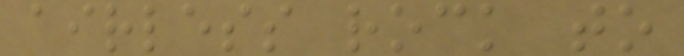airless rock to
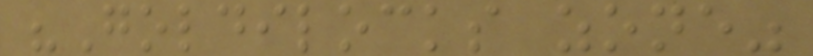"Goldilocks zone"
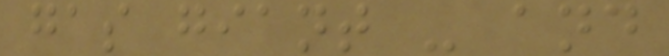gas giant - and
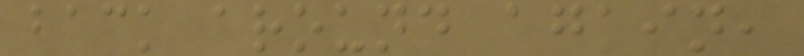back around again,
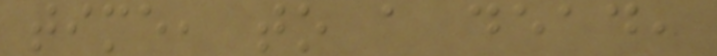time, to a dead,
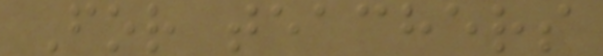For teachers
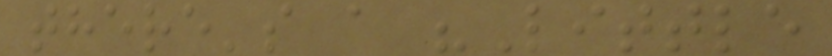there's a "Little
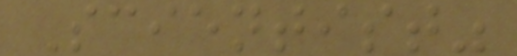Scientist"
